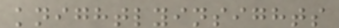knightlyinsights
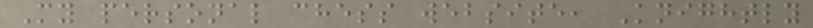My personal chess website, Knightly
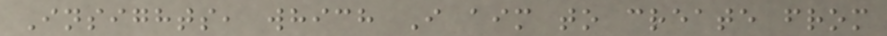Insights, which I aim to create from
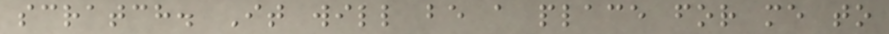scratch. It will be a place for me to
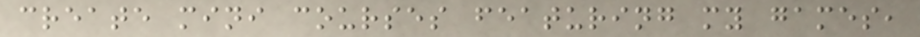create mini courses featuring my games,
